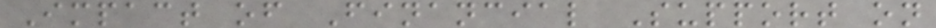Impact of Financial Support on
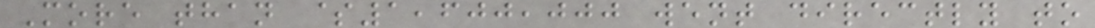More than $1,600,000 went directly to
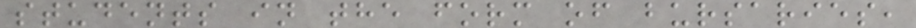students in the form of bursaries,
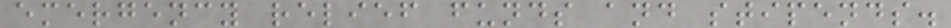emergency relief funds and stipends.
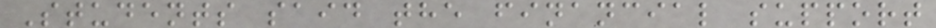Students said the financial support
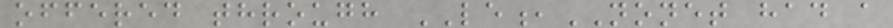offered through LE,NONET had a
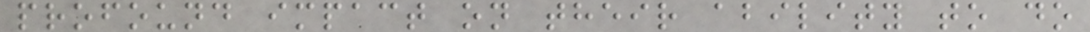profound impact on their ability to do
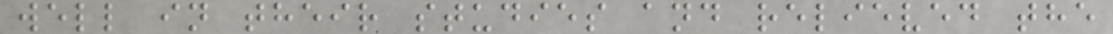well in their studies and relieved the
